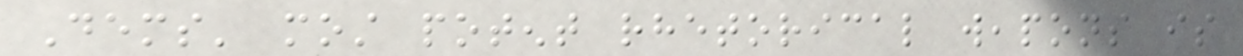Dems' most potent rhetorical weapons is
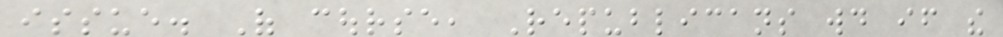issue. Of course, Republicans would if the
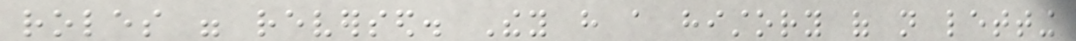roles were reversed. They have a history of not letting
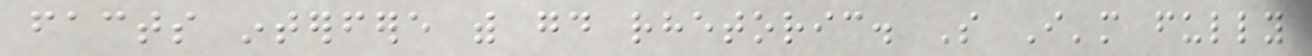facts interfere with good rhetoric. So I'm fully
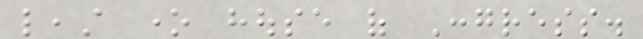least one house of Congress.
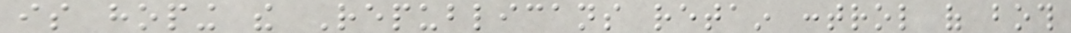is hoping the Republicans retain control of both
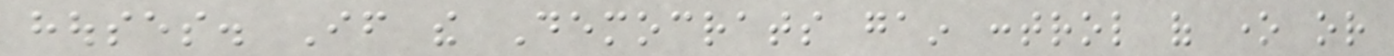houses. If the Democrats gain control of one or
